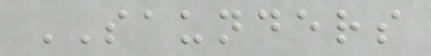SAUNDERS
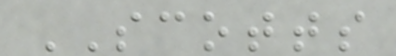SCOTTS
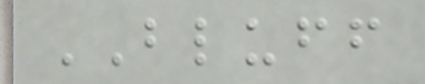BLUFF
